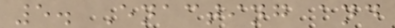5. Enacting and
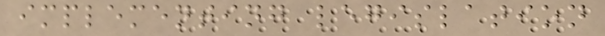implementing legislation
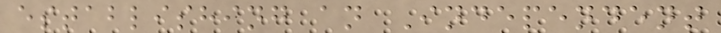establishing an Independent
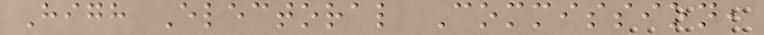High Electoral Commission,
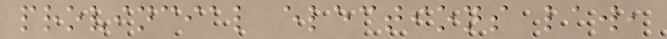provincial elections law,
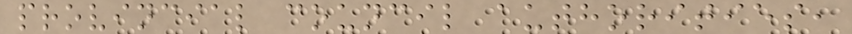provincial council authorities,
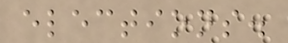elections.
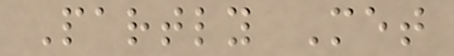Partly Met
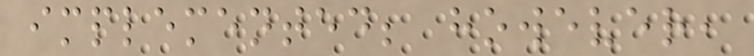implemented; however,
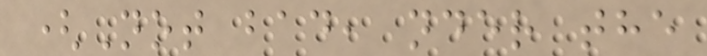(Not bad, nder the
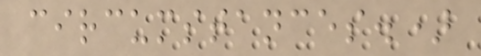circumstances.)
